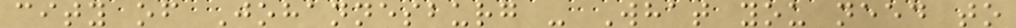city of Johannesburg - What you need to
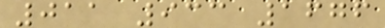011 933 1676
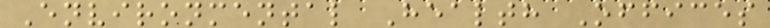Environmental Health Offices
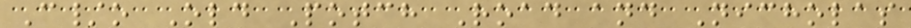C/o Old Potch Road and Nicholas
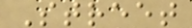Street
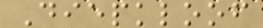Diepkloof
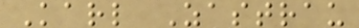Karl Zastrau
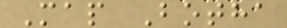Map Botha
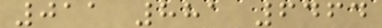011 881 6464
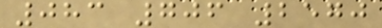083 706 2570
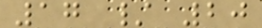17 / 20
